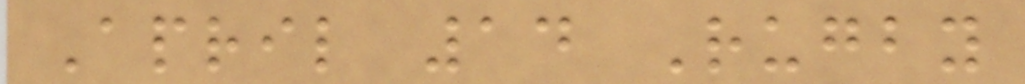April 14 Rugby
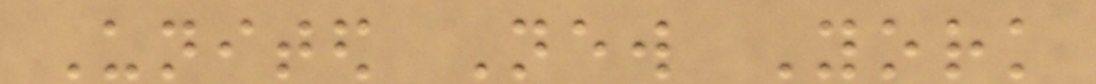United New York
